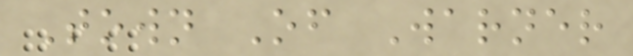Town Of Warner
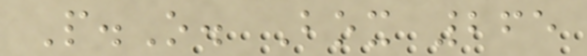P.O. Box 265
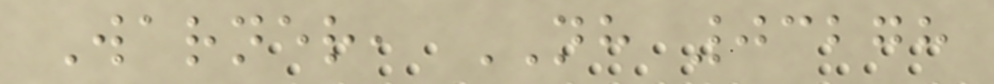Warner, NH 03278
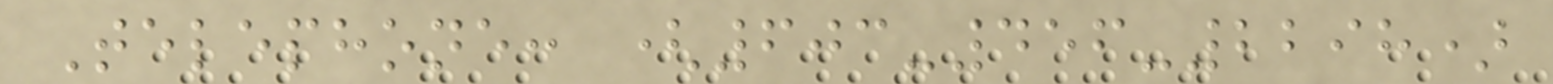Telephone: (603-456-2298)
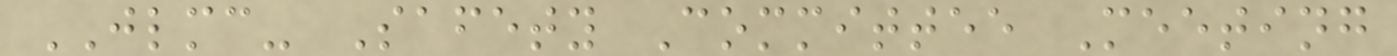JLMC- Safety Committee Meeting
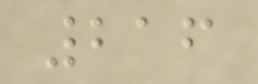216
